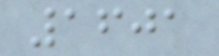1601
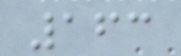163
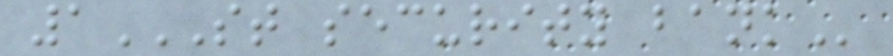1ST SECURITY BANK
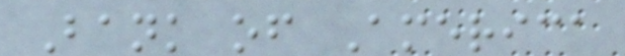Bank of America
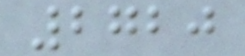2720
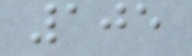105
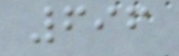696
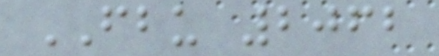FBU 2062
